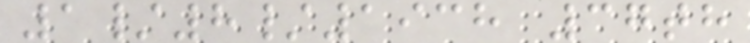1/8/1938 37th
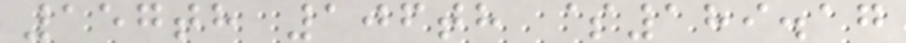157th 106th $189.17
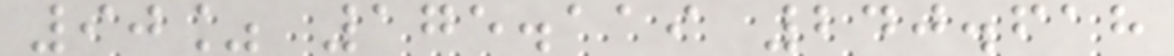90% 175.119 240.618
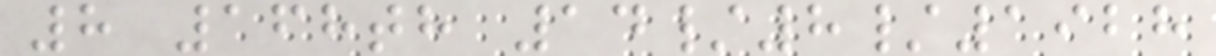8 168th 14/8/1928
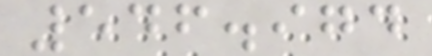546.974
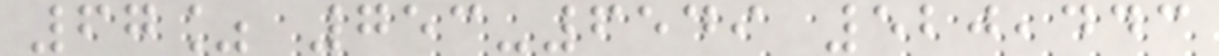67% 753-6549 520,443
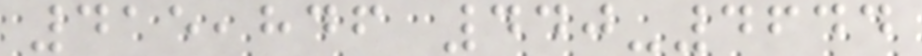415,846 440-4644
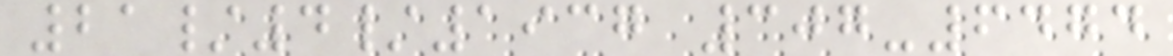21/4/1937 307-6474
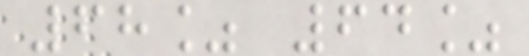68% 64%
